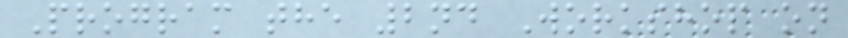Program the 2nd Workshop on
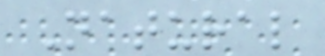Natural
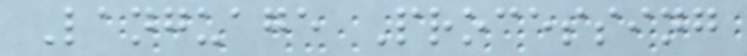Language Processing
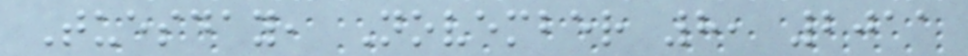Tuesday, November 8, 2011
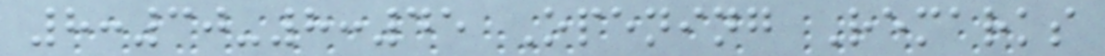8:30-8:45 Opening Remarks
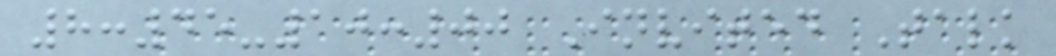8:45-10:00 Invited Talk
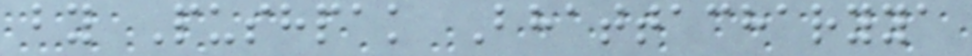by Pushpak Bhattacharyya
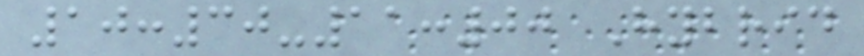10:30-11:00 Hybrid
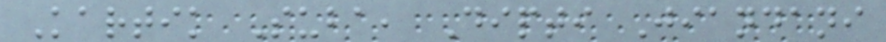Kartik Suba, Dipti Jiandani
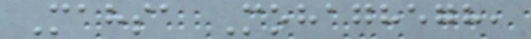Mahsa Mohaghegh,
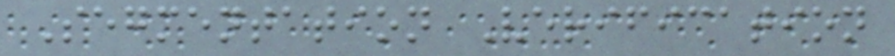Segmentation Verification
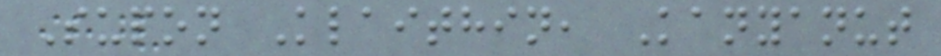Supon Klaithin, Kanyanut
